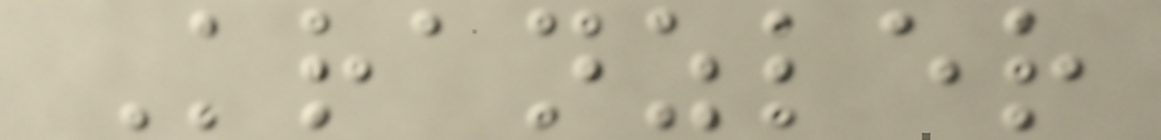Kranzler
